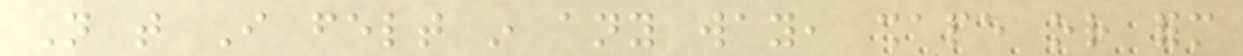Not that I felt in any way, shape or form
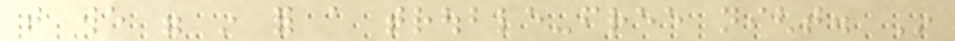that we were in for a trouble-free night. In
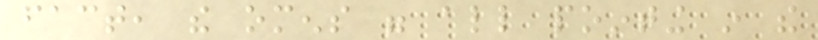fact, the omens were all pointing in the
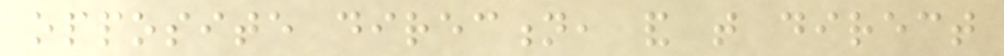opposite direction, and that direct
